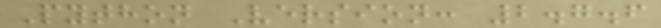Python Version: 2.7.6
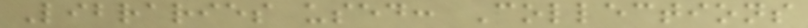Libraries used: Collections
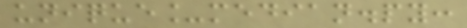unique_median.py:
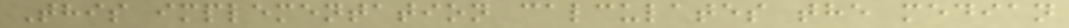This implementation calculates the median
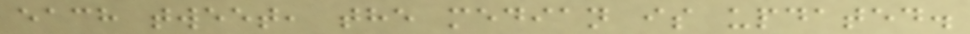each tweet, the median is updated.
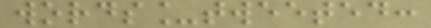words_tweeted:
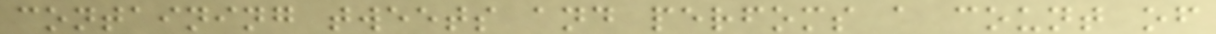containing tweets and perfoms a count of
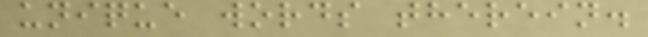unique words therein.
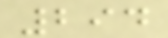294
